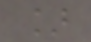]
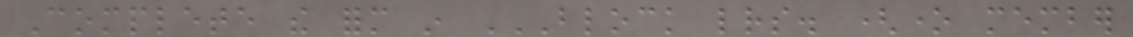Complete the form in BLOCK LETTERS. (ONE MEMBER
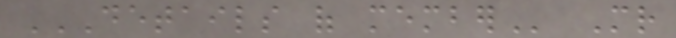DETAILS OF MEMBER Mr
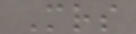Mrs
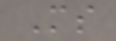Ms
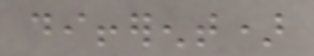different)
